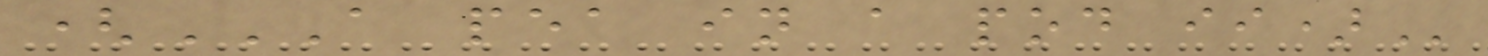(A PEA IN A POD II)
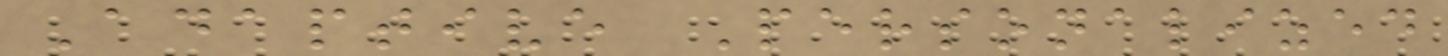Adaptive Personalized
